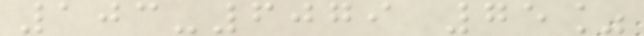103-6079 75%
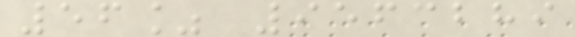56% 9563289
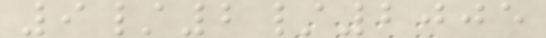9/2/2005
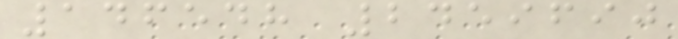146548 2459690
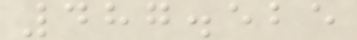487.525
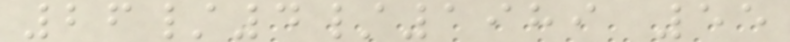26/4/1989 55
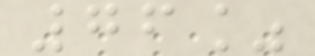76%
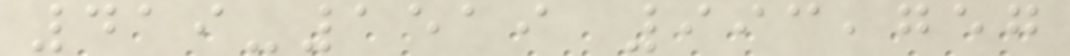419-1519 993,757
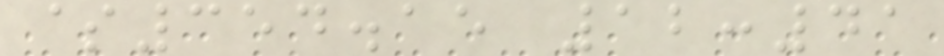$354.15 12:41
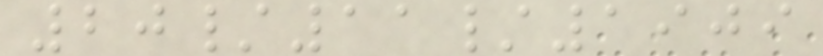20/11/1909
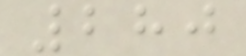280
